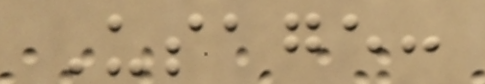Usage:
